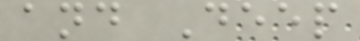and Deep
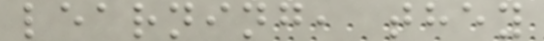learning, they
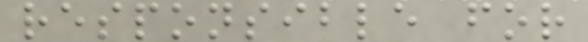responsible for
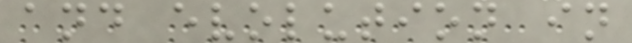and evolution in
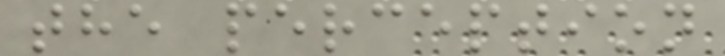the perception
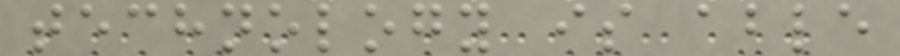technology is able
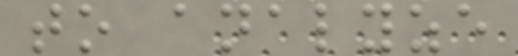to analyze
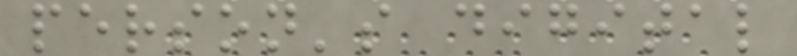person's digital
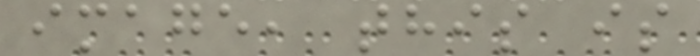image, this is
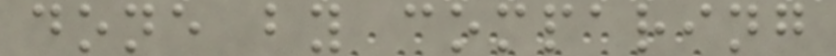done by comparing
